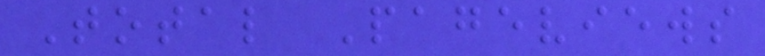Total Pageviews
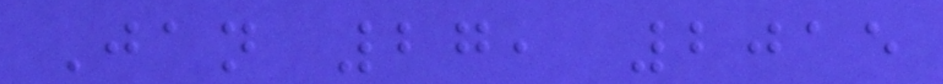Jan 27, 2015
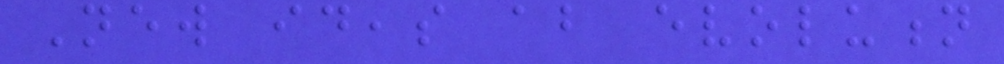New ideas about evolution
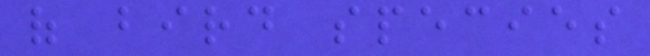of bird species
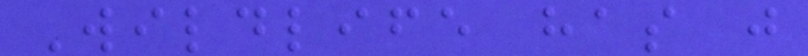Wildlife has just
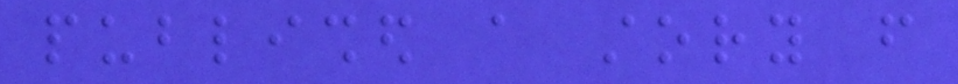published a story from
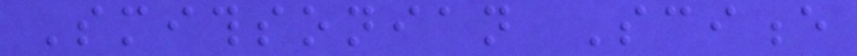Smithsonian Science
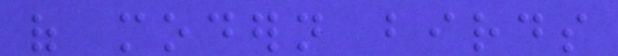of modern birds
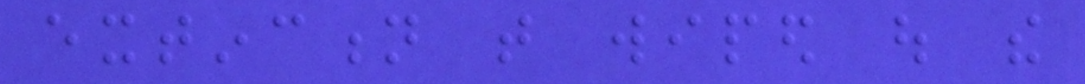extinction that wiped out the
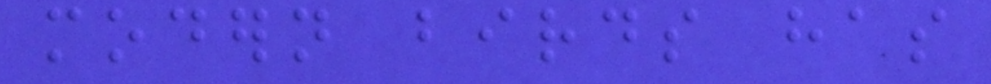modern birds has
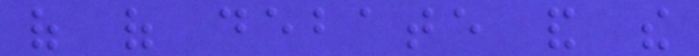of of debate and the
